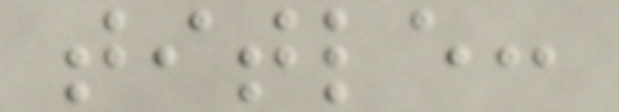title:
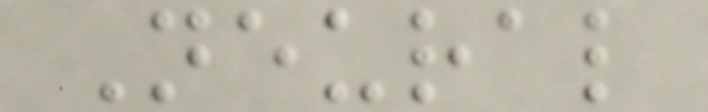Neural
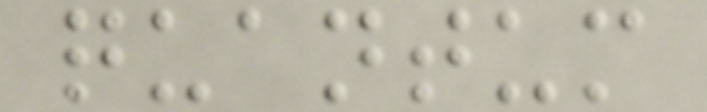quantum
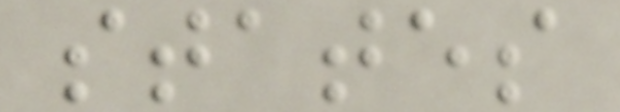states
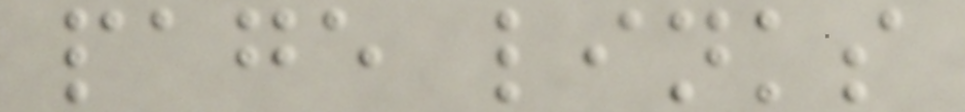page links
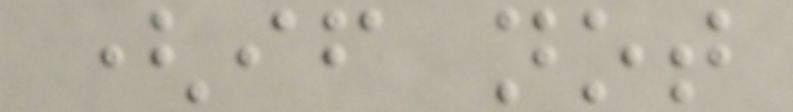(if not
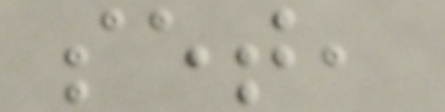set,
